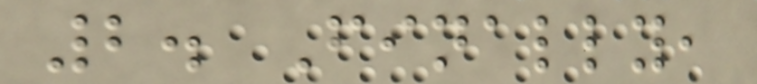2. Finally,
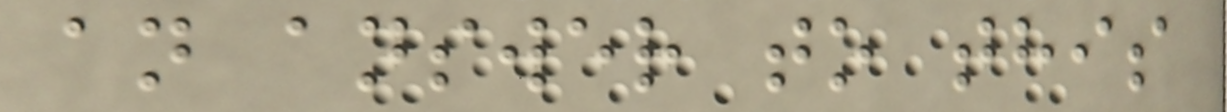an answer to this
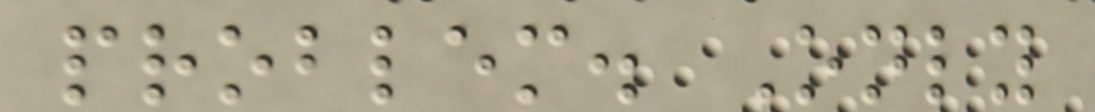problem. Only
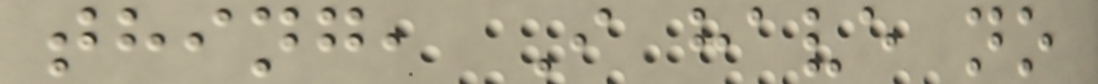thing, I have no
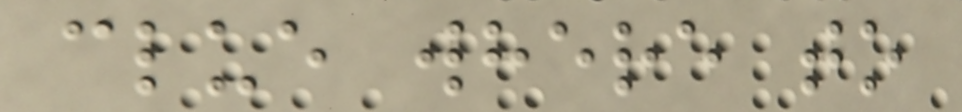clue where to
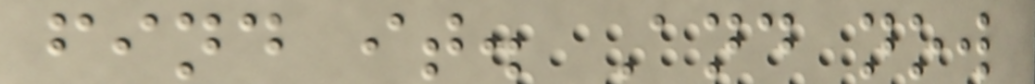find it. And now
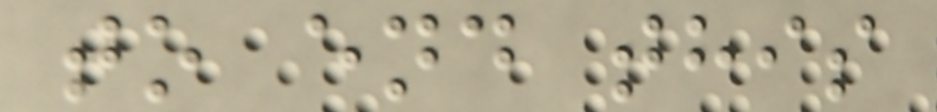to end this
